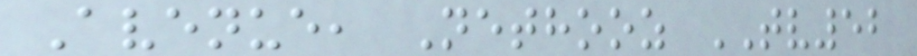Avenue, Nethooz TV52
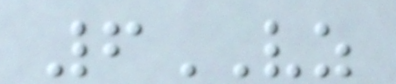6VZ
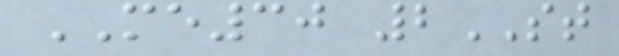ME30 2ST
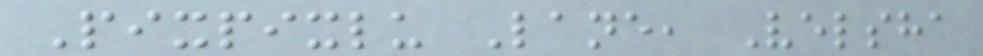Pixpixlu Lane, Velsha
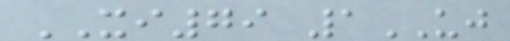XI79 1UJ
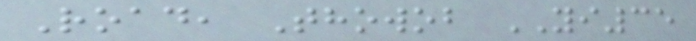Road, Thowob YI35
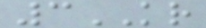3KR
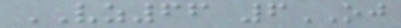VZ66 6OJ
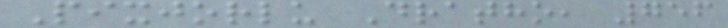Pixjorlu Dratho, 756
